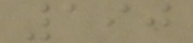190
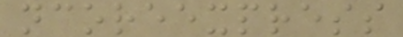ncoreexpress
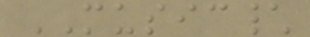MUSIC\
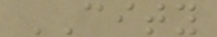CITY
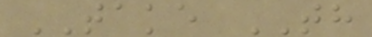TAKE TH
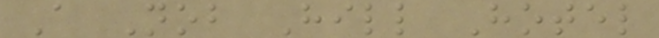A Nob Hill Hotel
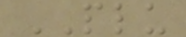PLU
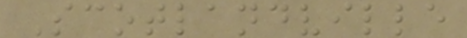Scotlandville
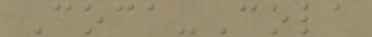Coca-Cola
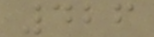426
